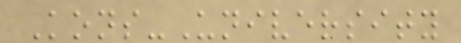Kons-University
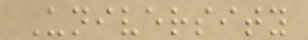University
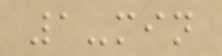1-min
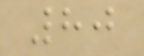80
